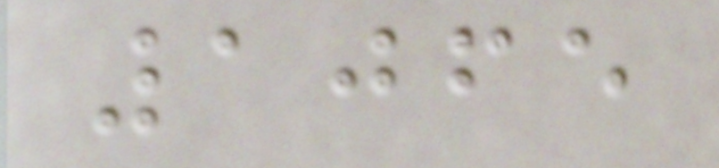1065
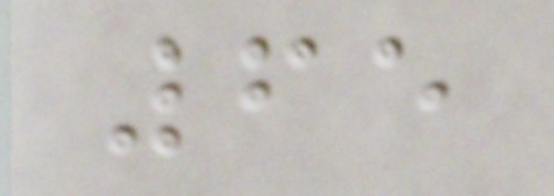65
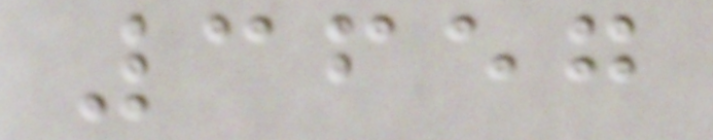3657
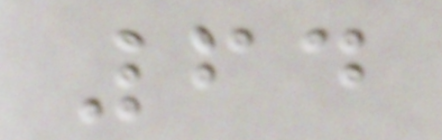64
